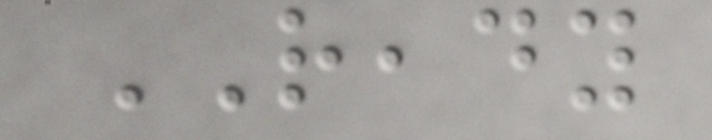READY
